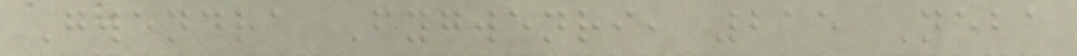Gwendra Fygwenri, 215 Neba
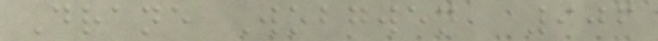Drane Wobgwen, 906
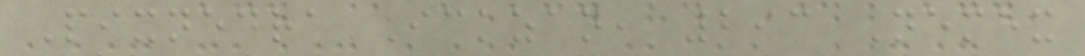Pixnedra Ickzan, 293 Nemex
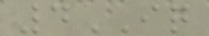4IQ
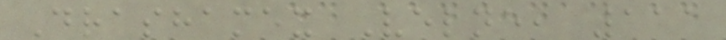Drashamex Velne, 111
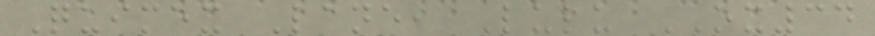Quimex Lane, Lulu OX34
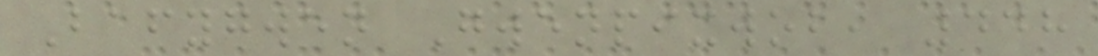Bafygwen Gwenpixwob, 448
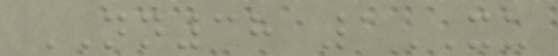NN38 1XU
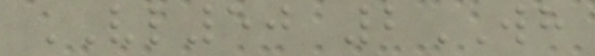VL50 2WH
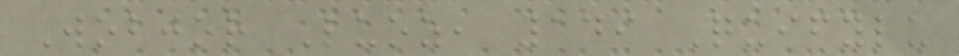Wobjor Luoz, 149 Quifylu
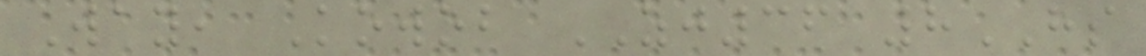Way, Kowob ZJ36 8HS
